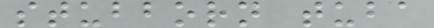stubborn tuba
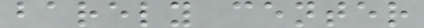barely center
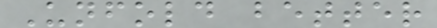Unfold better
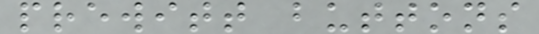prewitt buttons
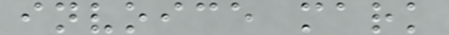invoice mark
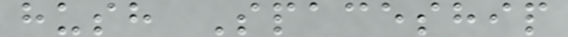hush Spaceship
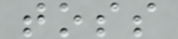toss
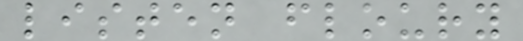listen floury
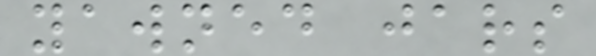yawned jars
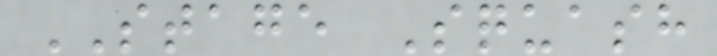STAGE Squash
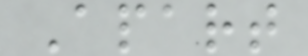Apart
